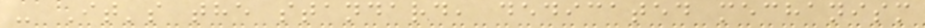- It's the standard, dedicated mechanism
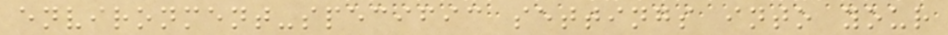environment-specific settings into your
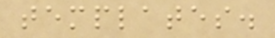templates.
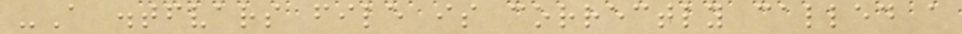-A .tfvars file is correctly called a
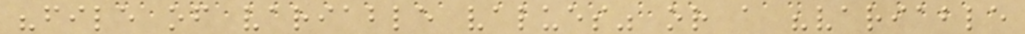"file of variable values" or a "variable
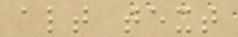alt text
